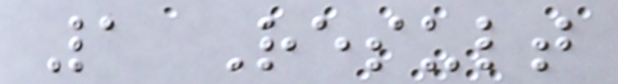1 Result
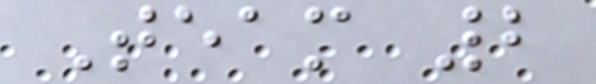Team 2
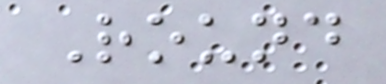Round
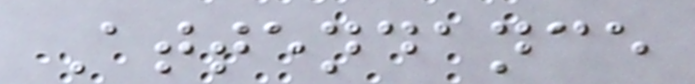Attendance
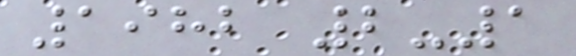1982 2-1
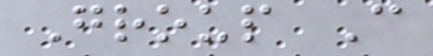Group C
